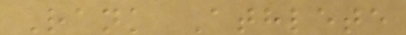Rank Athlete
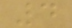4
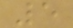5
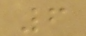6
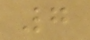7
